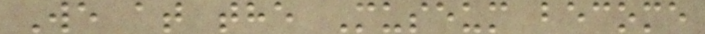We at the Museum become
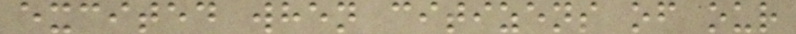excited when citizens of our
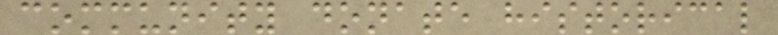community donate historical
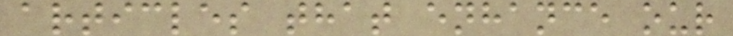articles that enhance our
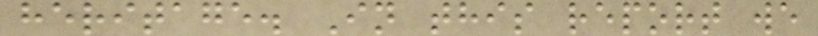heritage. In this report we
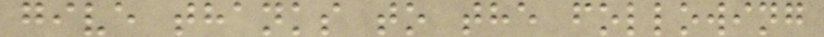give thanks to the following
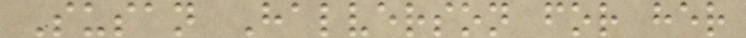Susan Halverson for her
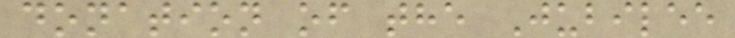donation of the Jubilee
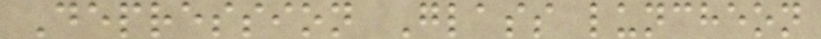Depression Glass luncheon
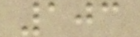103
